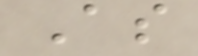As
